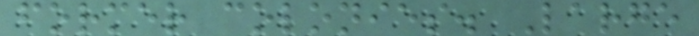former colonies. Large
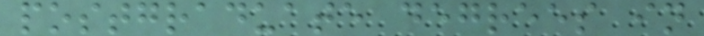postgraduate degrees in
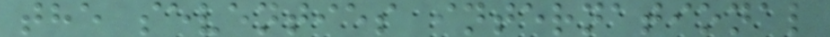the seventies international
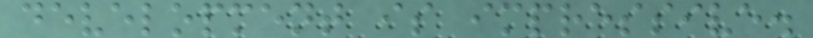development is impressive.
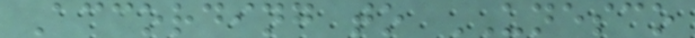According to UNESCO
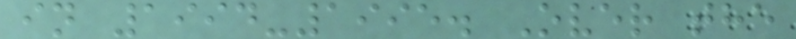in 1994-1995. Over the
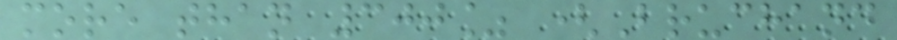more than 300% (Bruchand
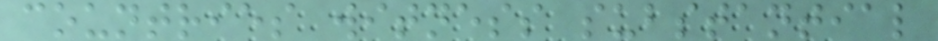countries witness substantial
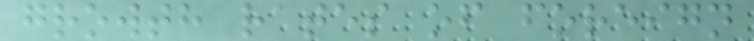growth rates of foreign
